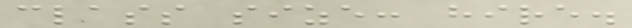class size: hire.
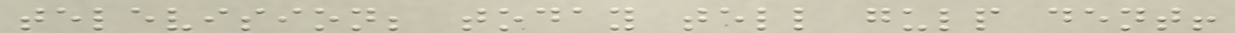television; today tell gulp dent!
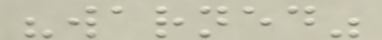"warned"
